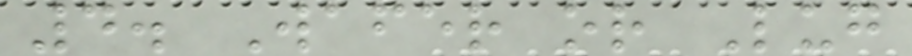4. Wafer or Lug
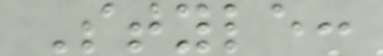Style:
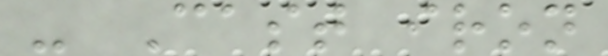- Cast iron
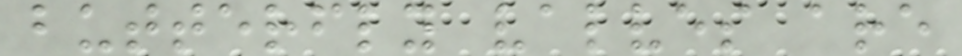butterfly valves are
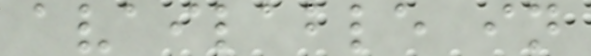available in
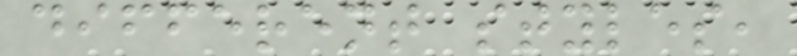different styles,
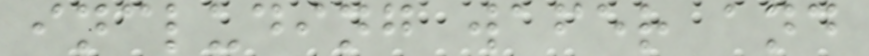including wafer and
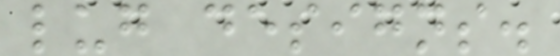lug designs.
